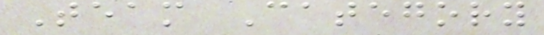Team Category
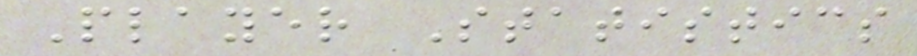Player Statistics
